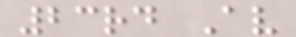23rd Av
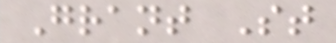Grant St
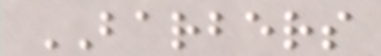BARBERS
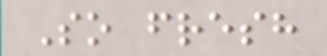So fresh
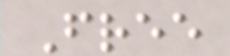Free
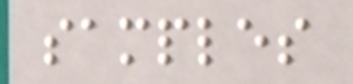samples
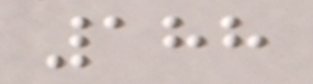188
